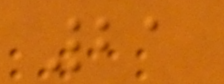21
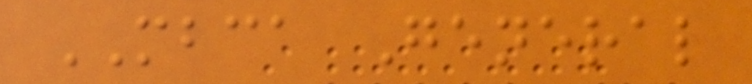MBCA General
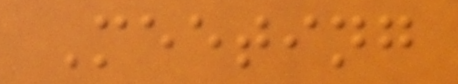Meeting
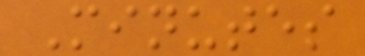Minutes
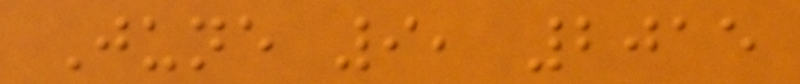June 9, 2015
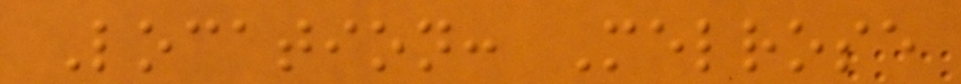Location: Melrose
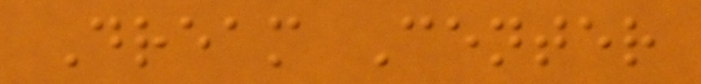Dream Center
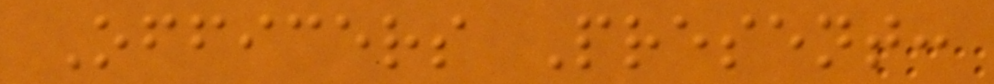Officers Present:
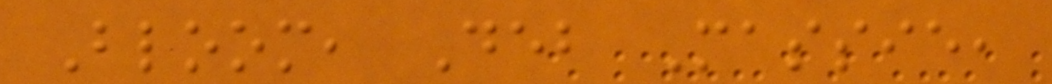Bloom, Deb Massie,
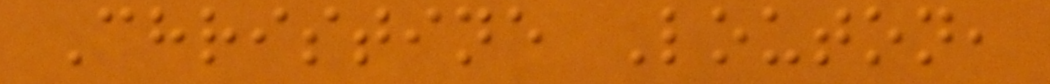Christine Louton,
